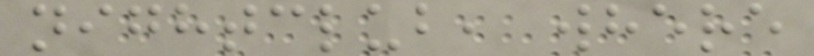nightclub, where
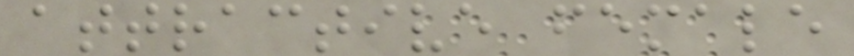attractive female
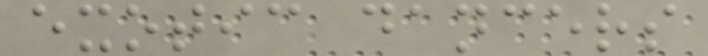exotic dancers
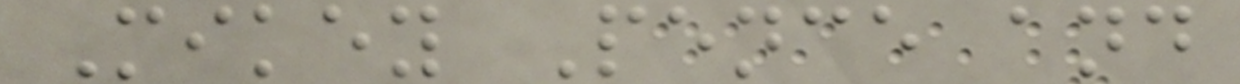Mikey Pence and
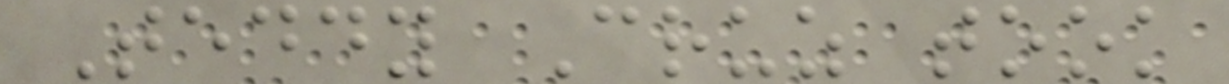Teddy Cruz took
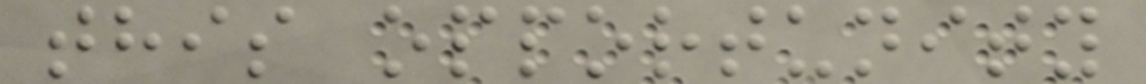this opportunity
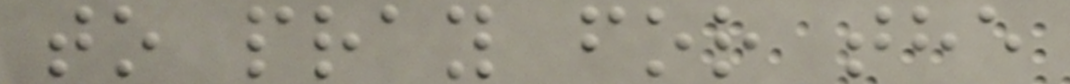to pray for the
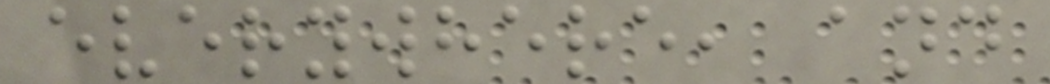everywhere, and
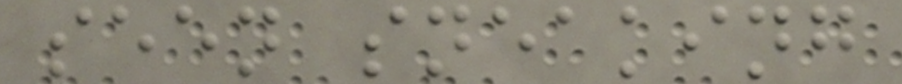seen sneaking
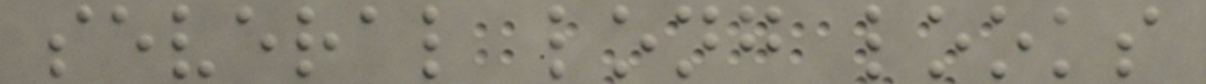several long looks
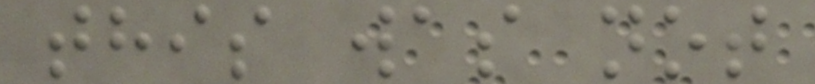this was not
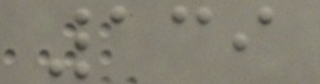139
